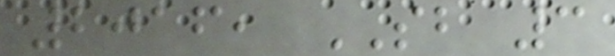2016, SB 3
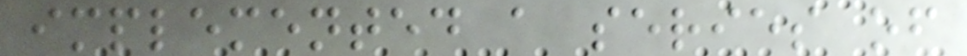implemented a series of
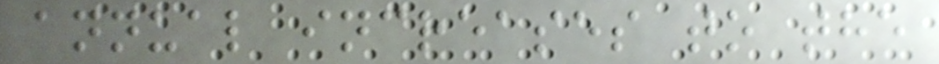annual increases to the
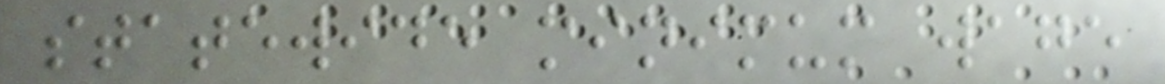statewide minimum wage
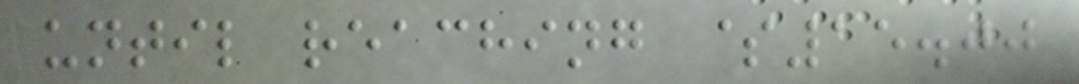until reaching $15.00
